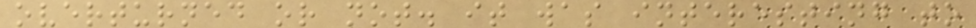overturned or not. it was interesting to
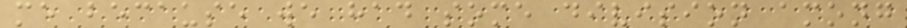me because we had some division among
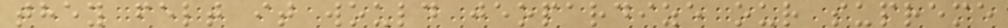they felt it would jeopardize our supreme
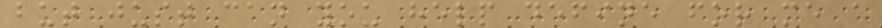but just can you help define for me a
